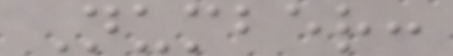Number:
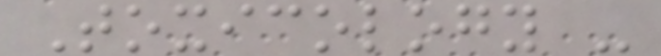Toxicology -
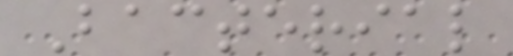Bacterial
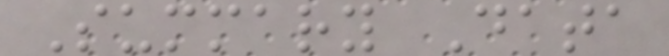Summary Data
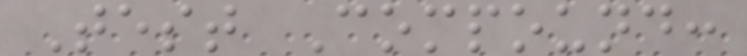Test Compound:
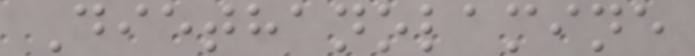Diethanolamine
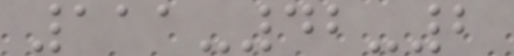111-42-2
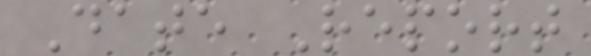Date Report
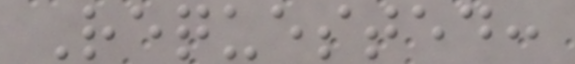Requested:
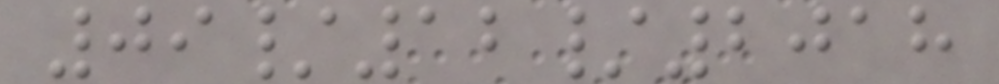09/12/2018
